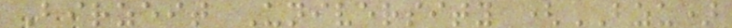Birzeit University (BZU)
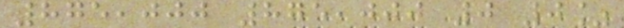875,000 875,000 0 0%
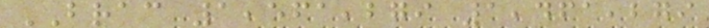BRAC 1,561,279 1,461,279
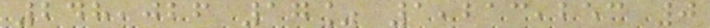248,026 17% 1,213,253 0
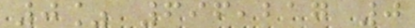0% 696,217 0
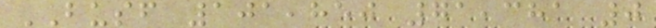BUSF 101,850 71,381 0
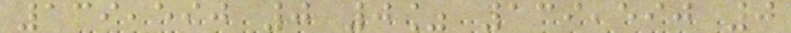139,590 0 0% 139,590 0
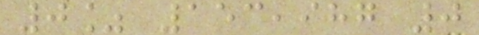0% 153,987 0
